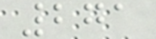271
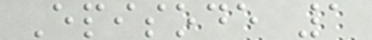Episode 1
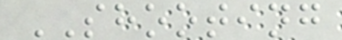SHOOTING
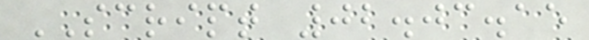SCRIPT 02.03.15
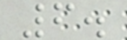6.
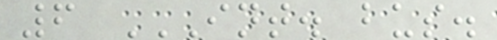6 INT. BUS.
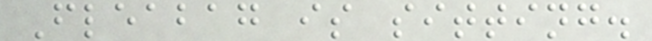Fleabag is sitting.
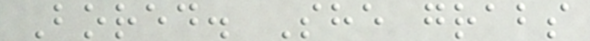Bored. She grabs
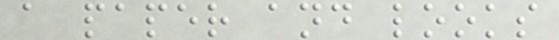a paper and looks
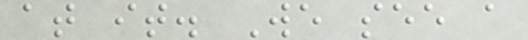at it. We see a
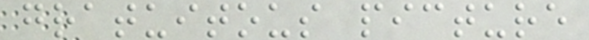gratuitous picture
